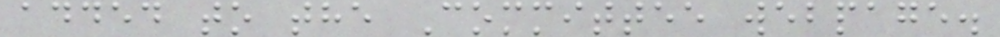added to the Committee webpage.
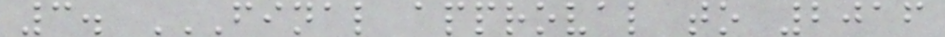3. FINAL APPROVAL TO 2016
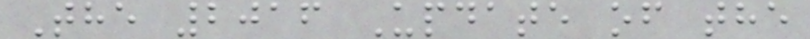The 2016 Update of the
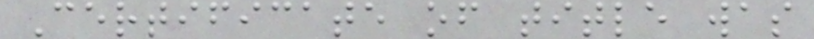Certificate of title was
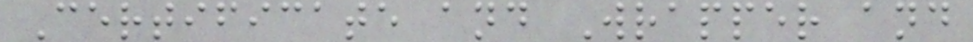Certificate and Wrapper and
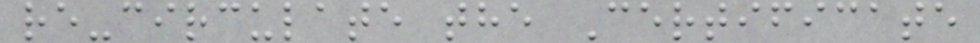re-circulate the Certificate
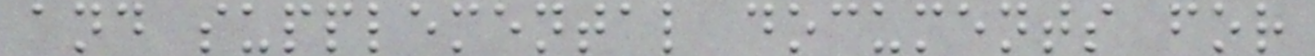and supplemental documents for
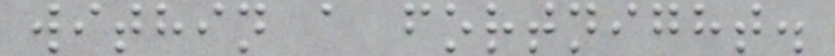within a fortnight.
